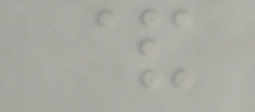&
